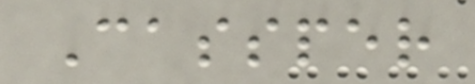Cassper
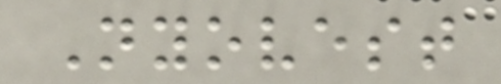Nyovest
